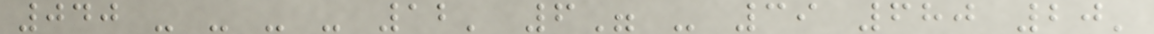040 - - - - 12' 6" - 39 680 20'
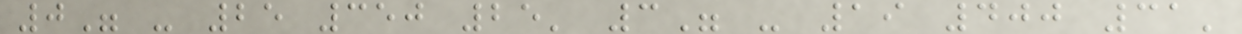0" - 25 350 25' 3" - 19 400 31'
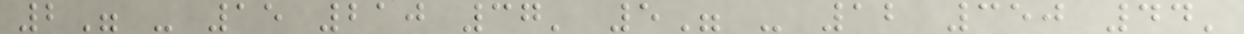2" - 15 210 37' 5" - 12 350 44'
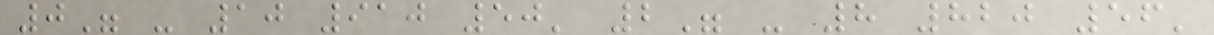0" - 10 910 50' 2" - 8 820 56'
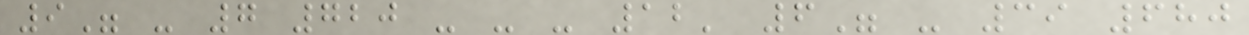9" - 7 720 - - - 12' 6" - 39 680
